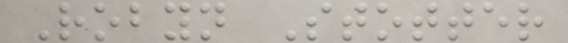Robyn Stotter
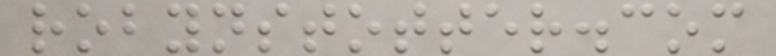robynstotter.com
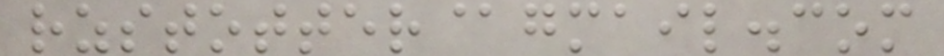rzstotter@gmail.com
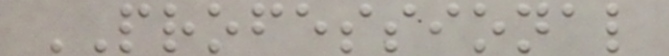PROFESSIONAL
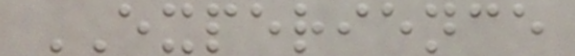EXPERIENCE
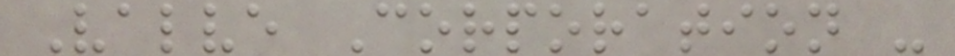Valve Corporation -
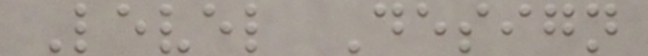Level Design
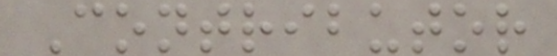Contributor
